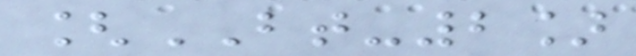[BT-2]
